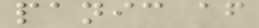panic after
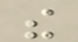the
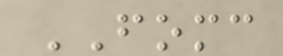FOMC
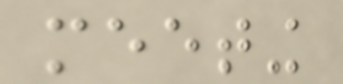meeting
